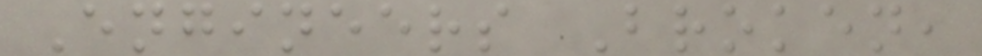Engineers Broken,
